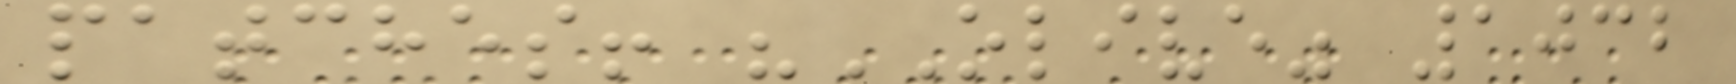patches! "OLIVE" 1032
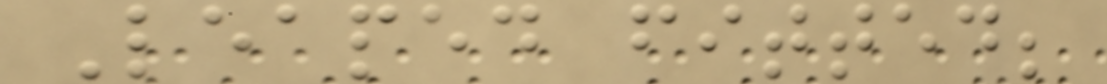Leaped fitted;
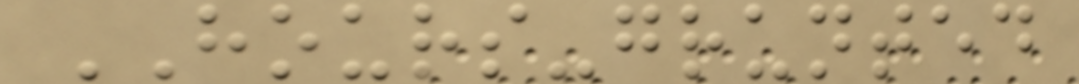HOURS-grunted
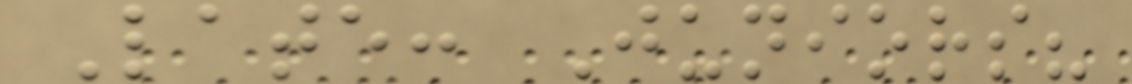Late: Juniors?
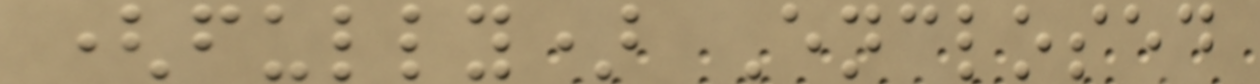(fully) Enclosed
